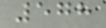578
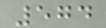574
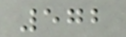572
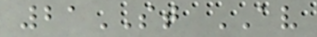21ST AV
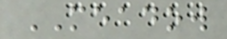MEADOW
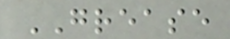GREASE
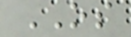OS
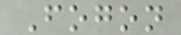Fogon
